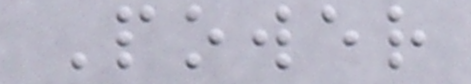Power
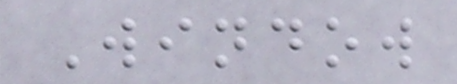Window
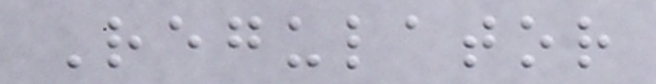Regulator
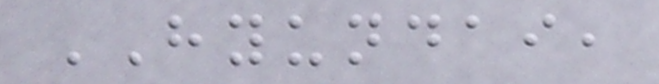HYUNDAI,
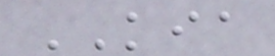KIA
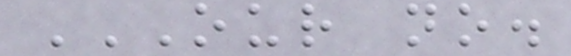OUR NO.
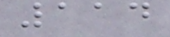114
